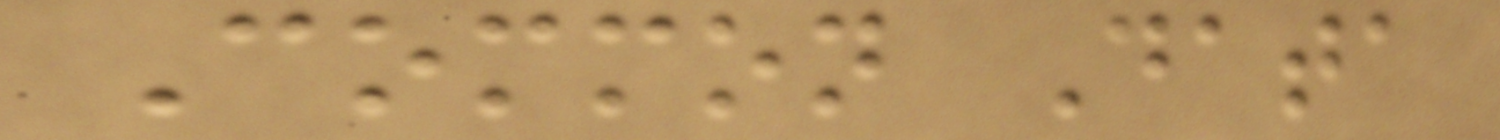Common Data
